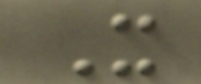X
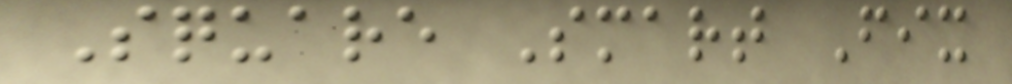Square Smart Fix
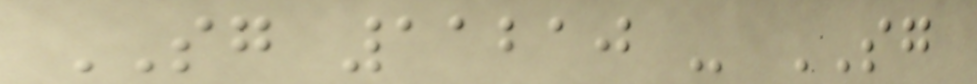SG 11210 - SG
